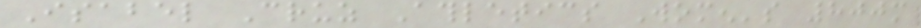Isabel Cruz Athletics Women's 800m
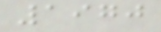1970
